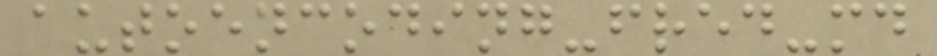autoencoding-fred-md
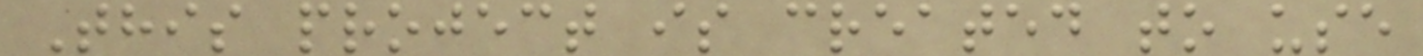This project is created to use
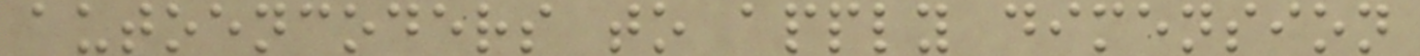autoencoders to apply dimension
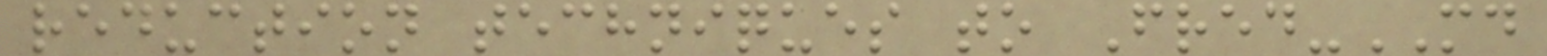reduction techniques to Fred-MD
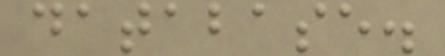database.
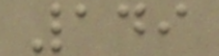149
